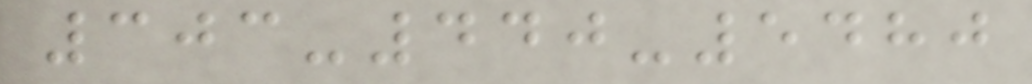303-440-5480
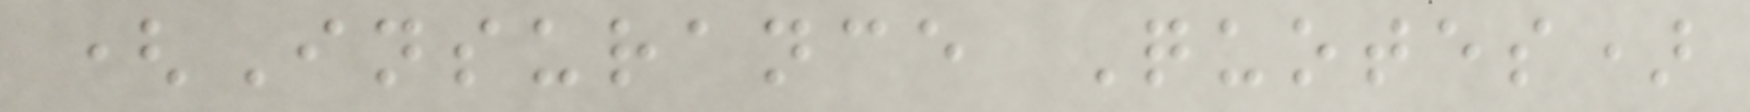(Insurance Quotes)
